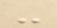-
